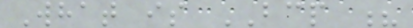What is BCP ?
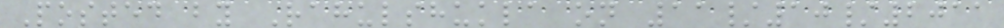Posted by Rahulshukla on 11/10/2011
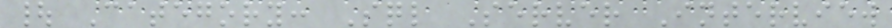| Category: Sql Server Interview
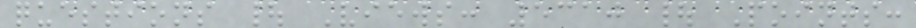questions | Views: 5310 | Points:
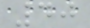40
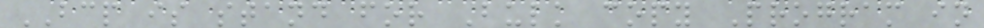BCP is stand for Bulk copy Program in
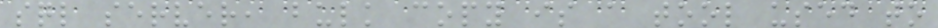sql server, bulk copy is a tool used to
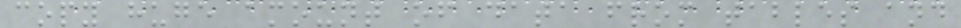copy huge amount of data from tables and
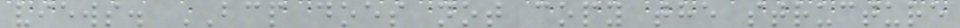views. BCP does not copy the structure
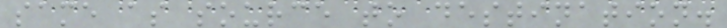same as source to destination.
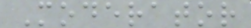Moderator
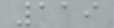119
